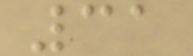31
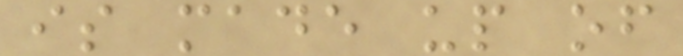is made up of
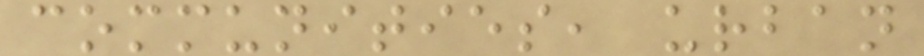communities, urban
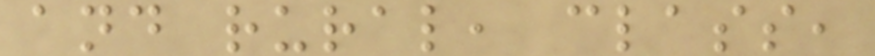and rural, class,
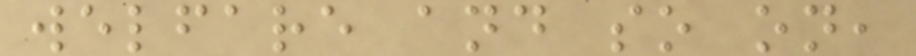welfare and so on,
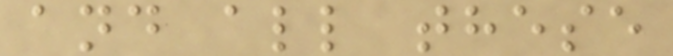and all these
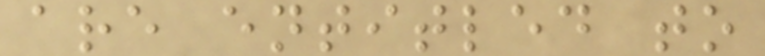are entitled to
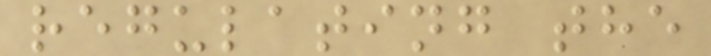regulating the
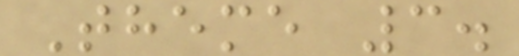Theme 3.
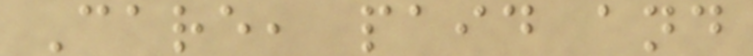Care, paid and
